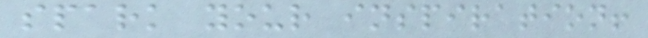spark your inspiration!
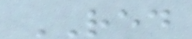RED
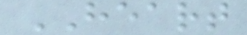HEART
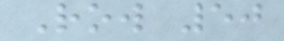Row 50
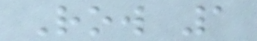Row 1
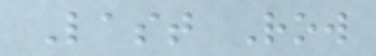Last Row
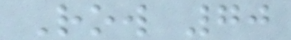Row 70
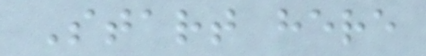Start here
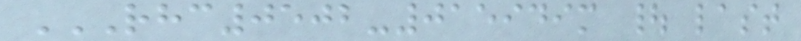RHC0502-015949M | LAST
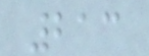213
